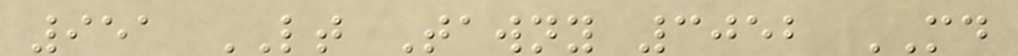951 LT Tawny 3052 MD
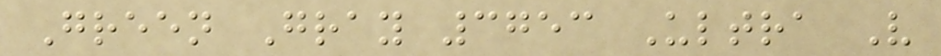Green Gray 3753 Ultra V
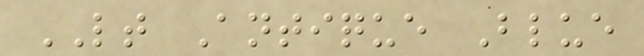LT Antique Blue
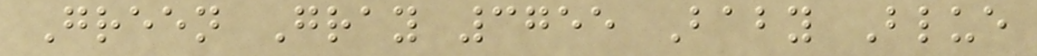Green Gray 3755 Baby Blue
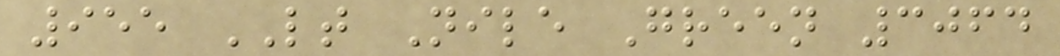955 LT Nile Green 3064
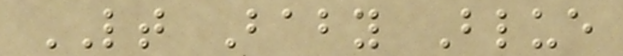LT Baby Blue
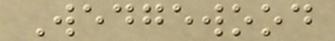Wedgewood
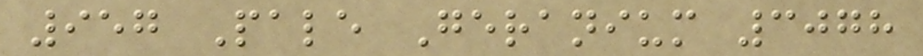957 Pale Geranium 3078
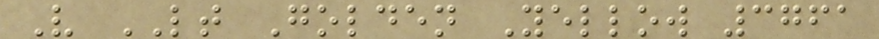V LT Golden Yellow 3761
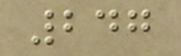247
